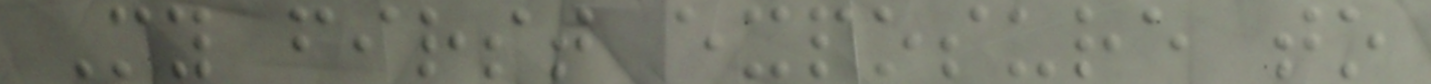My first exposure to
